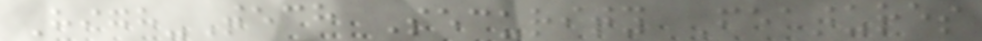High-Tech Security Features
